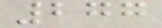277
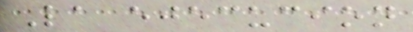La ejecucion
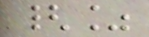{%
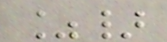%}
